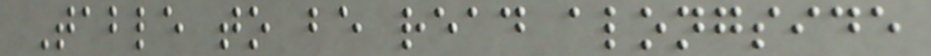Table to be read alongside
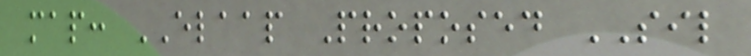map: ELAAP Proposed SIL
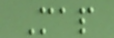Map
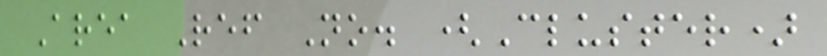Area Ref No. (Cluster)
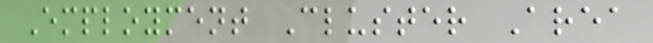Employment Cluster Area
